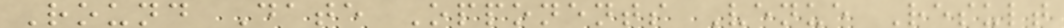Round Date Opponents Venue Result
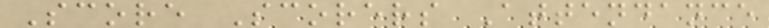Score Scorers Attendance
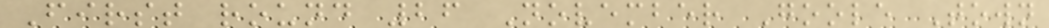First round 26 November Goole Town
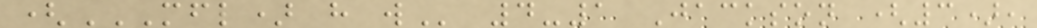(MFL) H W 4-1 Jackson (3),
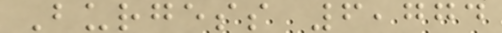Burgess 6,774
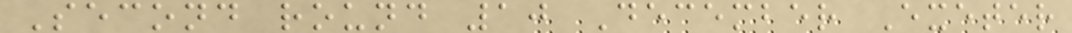Second round 10 December Exeter
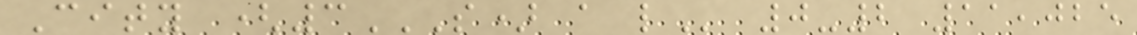City (3S) A L 0-2 11,025
